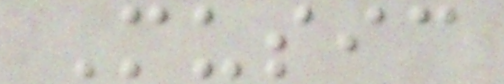Music
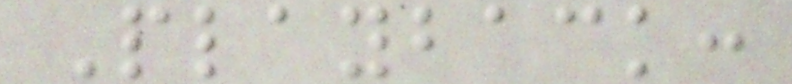Playback:
